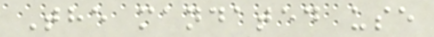The mandated use
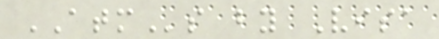ATMs by Visa
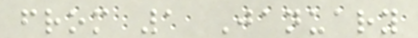from 1 January
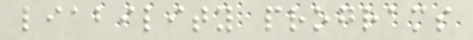liability programs
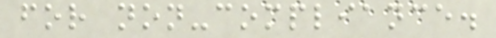for non-compliance.
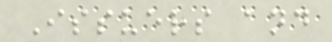Issuers and
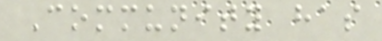Community has
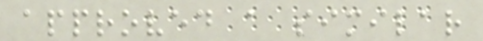approved a similar
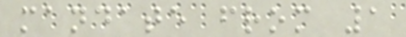mandate from 1
